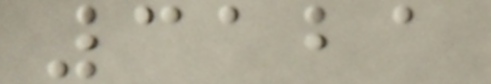3121
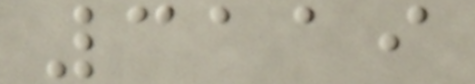3119
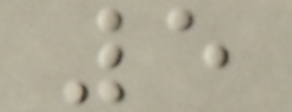5
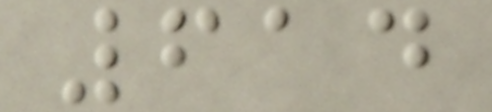614
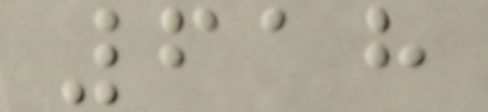618
